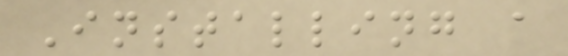Installing a
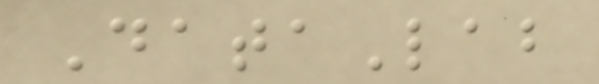DataLab
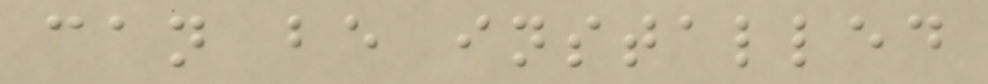can be installed
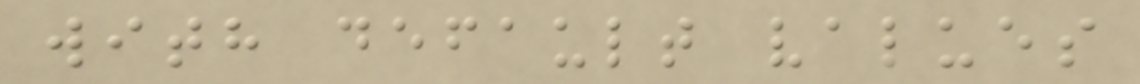with default values
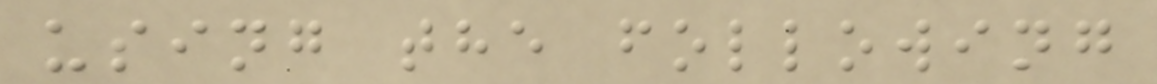using the following
